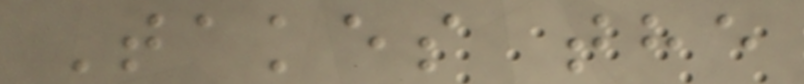Takes the
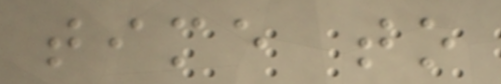time to
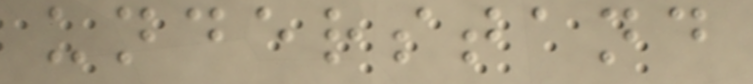understand
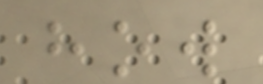how
